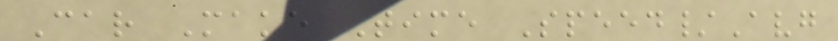Car Make Time Speed/Avg
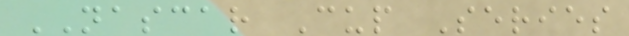NASCAR Cup Series
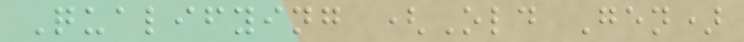Qualifying (Old Gen)
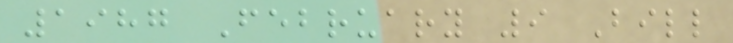1987 February 9 Bill
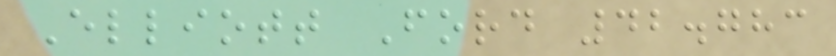Elliott Ford 42.783
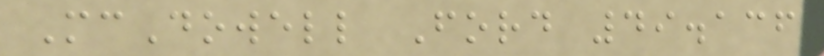McDowell Ford 49.136
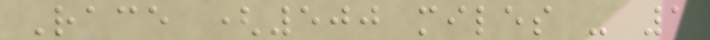Race (500 miles - 1
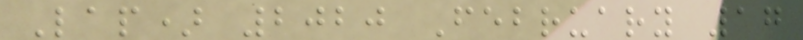Lap) 2020 February 17
